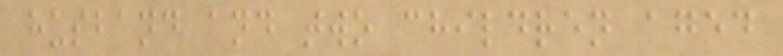husband and two children aged
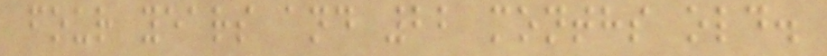four years and 22 months old.
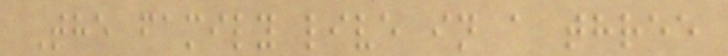The family live in a three
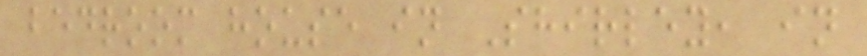bedroom house in Shirley, in
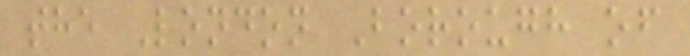the London Borough of
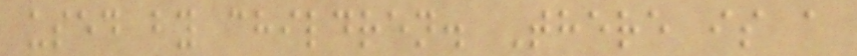used by children. There is a
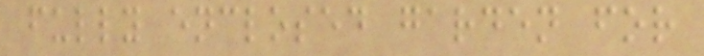fully enclosed garden for
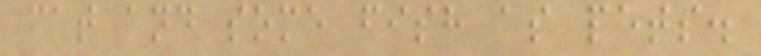cat and some fish as pets.
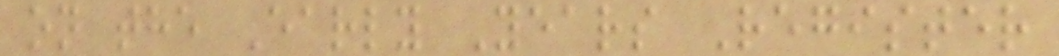on the Early Years Register
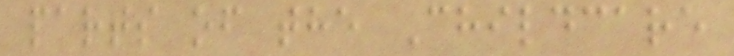parts of the Childcare
